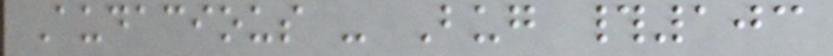Audacious - Bug #103
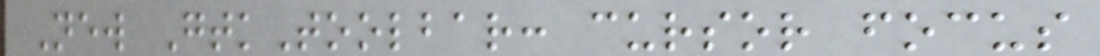New GtkToolbar: cursor focus
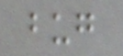bug
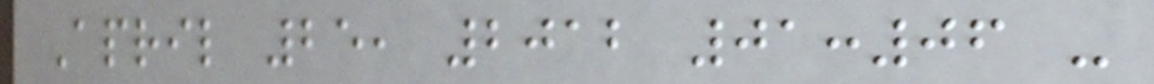April 25, 2012 01:06 -
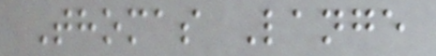Thomas Lange
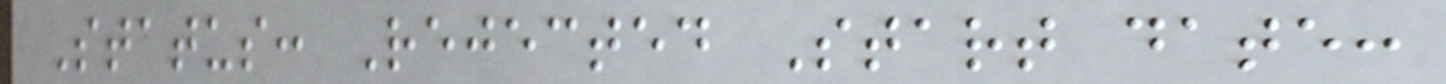Status: Rejected Start date:
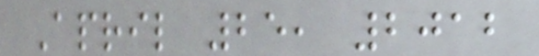April 25, 2012
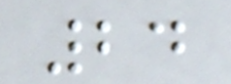24
